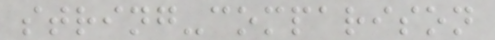string-comparison
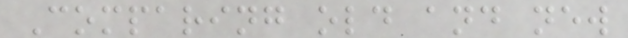Comparing old and new
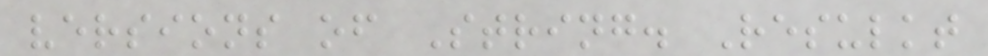versions of String. Resulkt
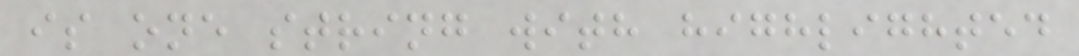is one string with highlighted
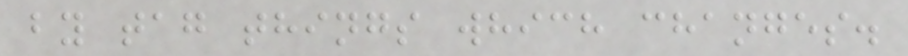by tag things which changes.
